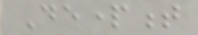Department
